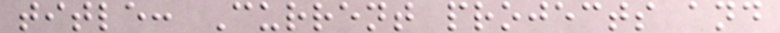title: Current projects and
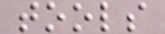tools
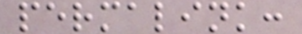permalink:
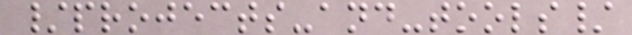/projects-and-tools/
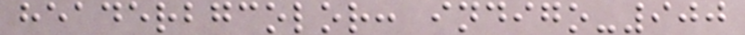headerbgcolor: indigo-900
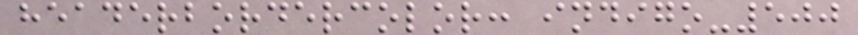headerbordercolor: indigo-500
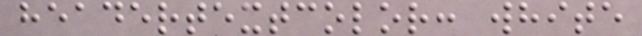headertextcolor: white
